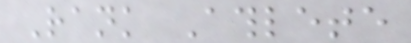Rank Athlete
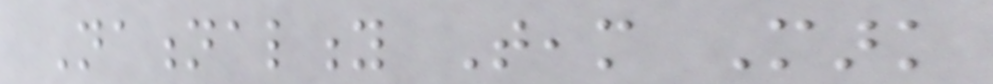Nationality Team Mark
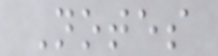Notes
